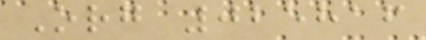Org 025816
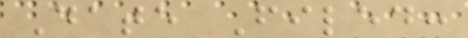Date Filed:
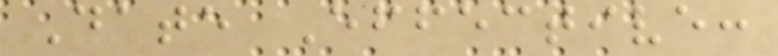Date Effective:
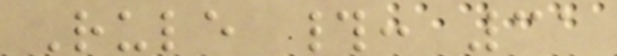Rule #: 31
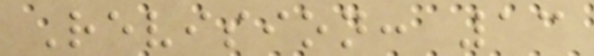Revision: 13
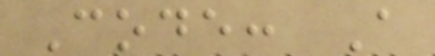Code: A
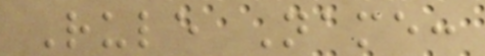Rule Name:
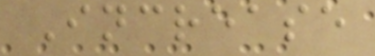Increase
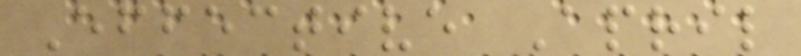Effective April
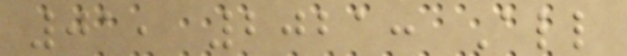01, 2021: All
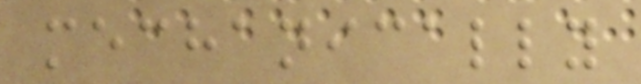mechanically
